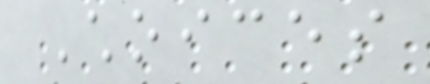Choices
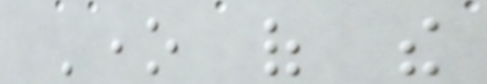One of the
